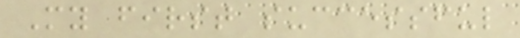My first successful
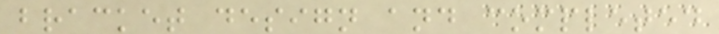bracket design and completed
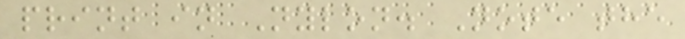print in Nylon. Note the
